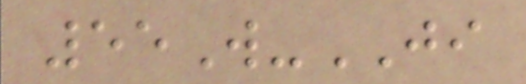55W-JI
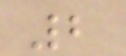2
